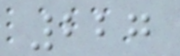227
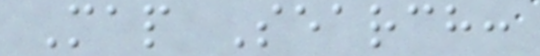Map Search:
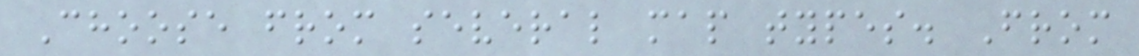Choose from several map types. From
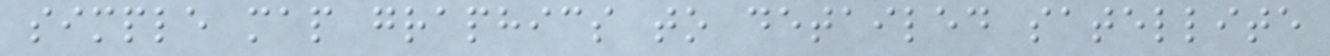simple map graphics to detailed satellite
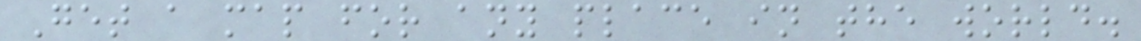Get a map for any place in the world.
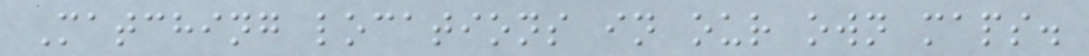Matching locations in our own maps.
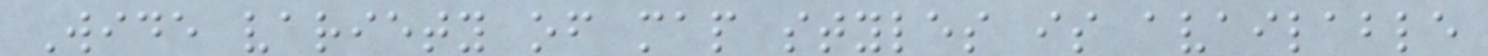Wide variety of map styles is available
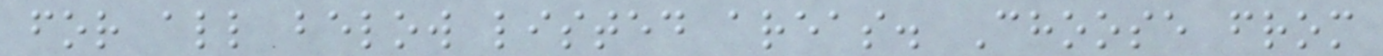for all below listed areas. Choose from
